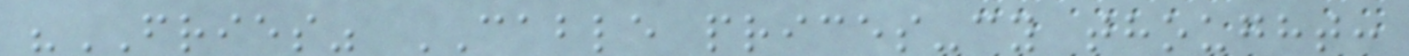"FRIES" CABLE prices-cy thought:
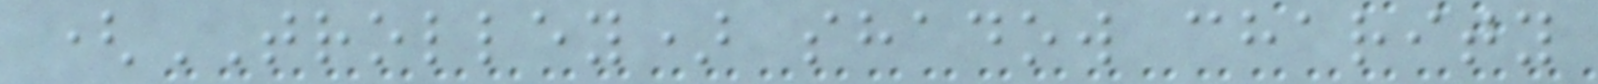(TROLLEY) shadow charity
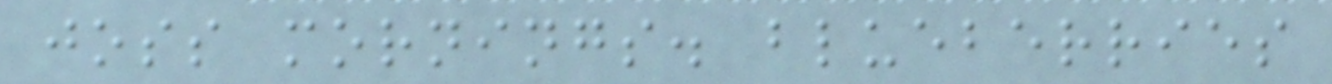joss mornings. blueberries
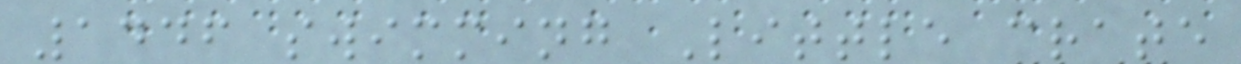1446 swimming Little crate
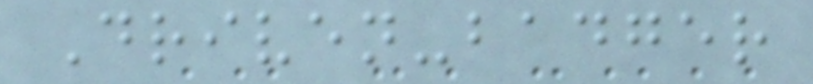Driven-badger
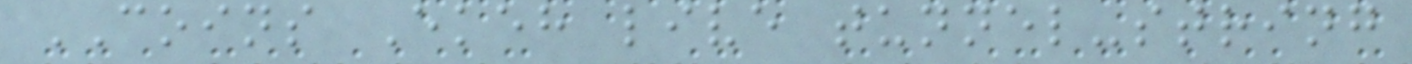COINS Ekeh live tunnel-string
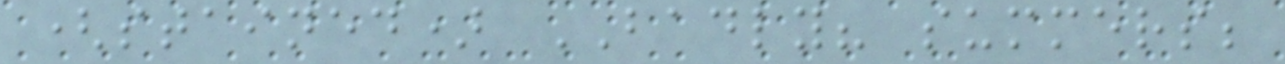(stained) BADLY? summers;
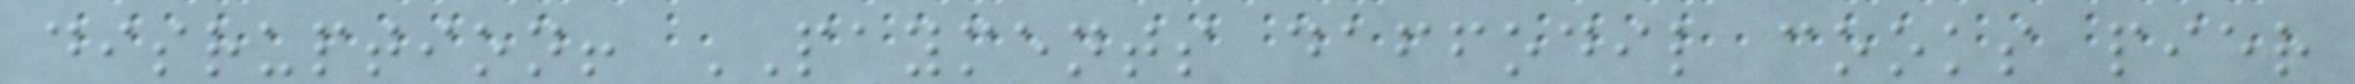disruption! PAYMENTS daffodil cooks pier
